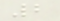2
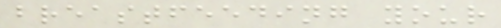breastfeeding your
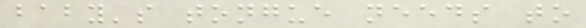baby's tongue needs to
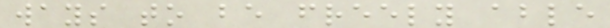ways to be freely able
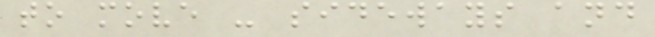to move - sideways and
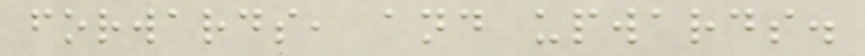forwards, and upwards.
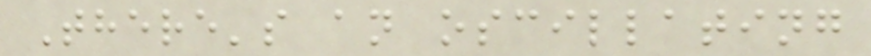There's an oscillating
